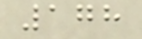178
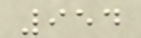954
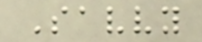Savvy
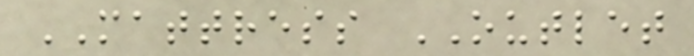MATTRESS OUTLET
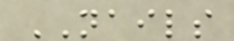NAILS
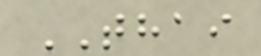THAI
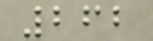262
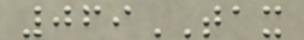069TAX
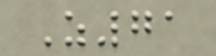Z71
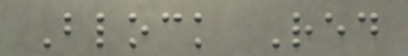Block Red
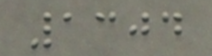1304
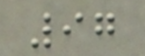97
